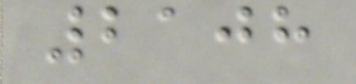2108
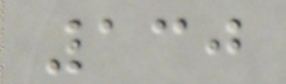130
